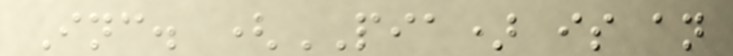Inc. (PIA) is an
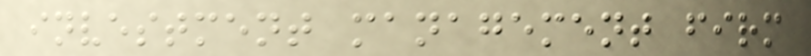investment management firm
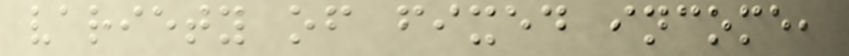variety of fixed income,
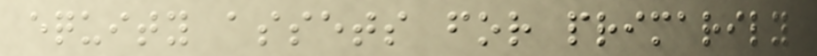equity assets for primarily
